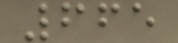665
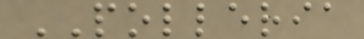POLLERIA
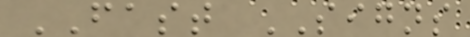FAST SIGNS
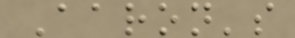Aaron's
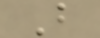B
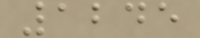1245
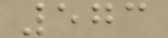573
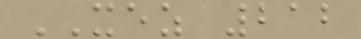XEZ 212
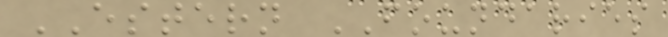ESTERN FOUNDARIES
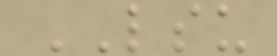LSU
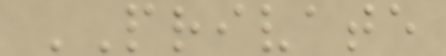PRIVATE
